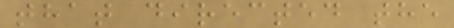that directed the
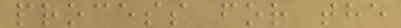process for the
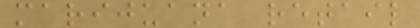marijuana retail
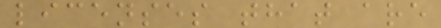licenses that are
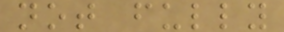not fully
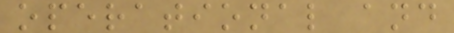operational and
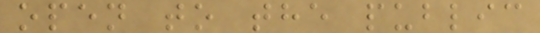open to the public
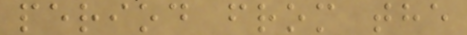period from the
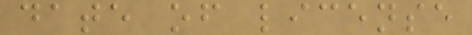date of license
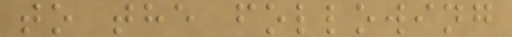to the following
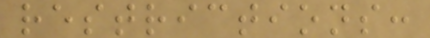restrictions:
